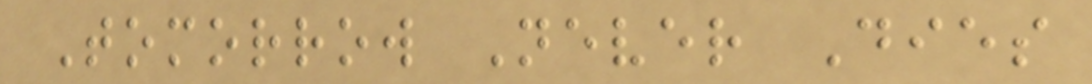Tomorrow Never Dies
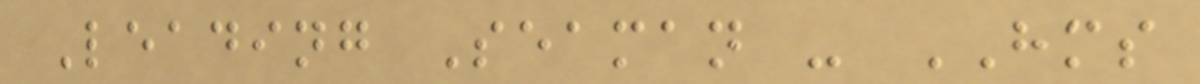Leading Seaman - HMS
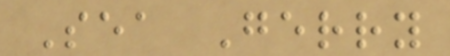Sea Gerry
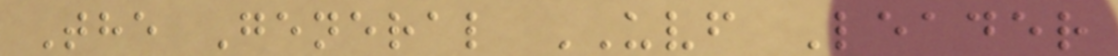The General UVF Leader
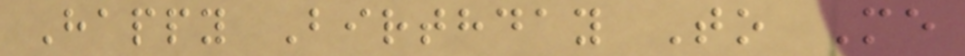Happy Birthday To Me
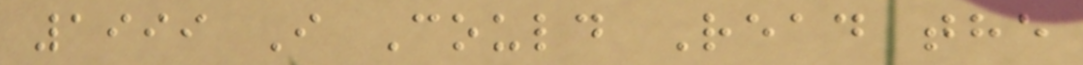1999 I Could Read the
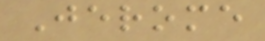Jerome
